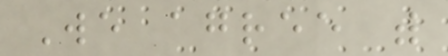We agree with
